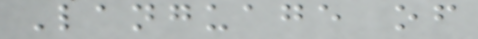Language of
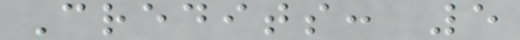Credits: 5
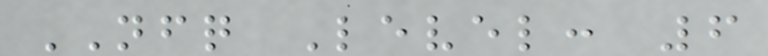NFQ Level: 6
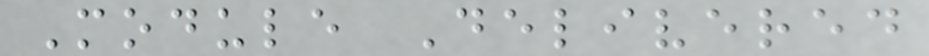Module Delivered
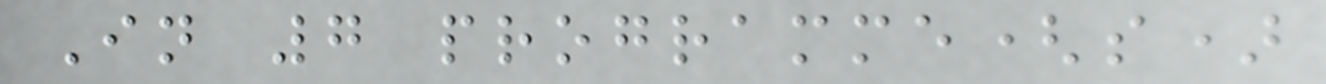In 7 programme(s)
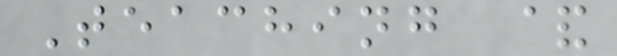Teaching &
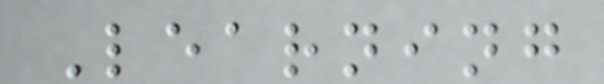Learning
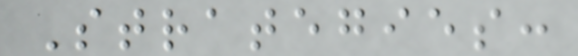Strategies:
